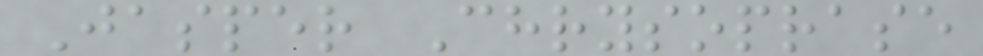Jasper Chrysoprase
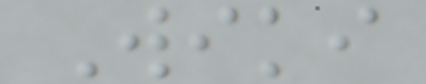Wiki
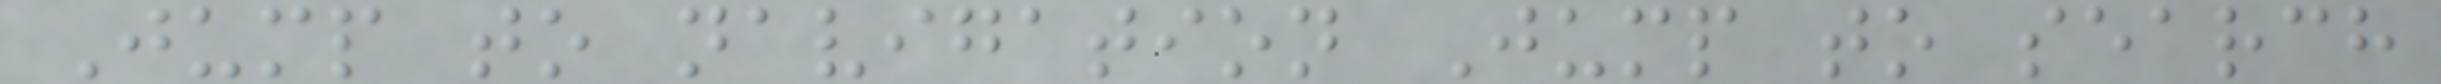Jump to navigation Jump to search
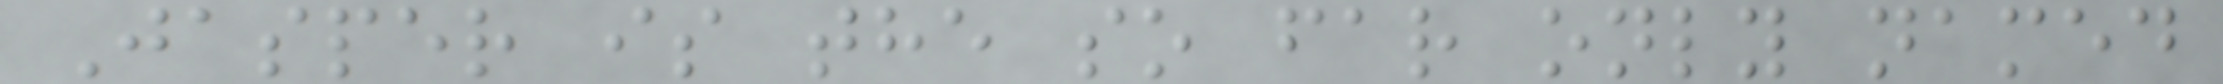Jasper is the so far only named
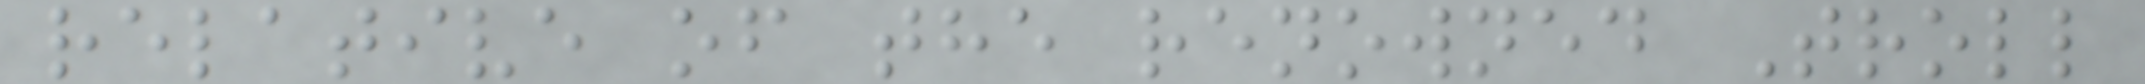relative of the renowned Troll
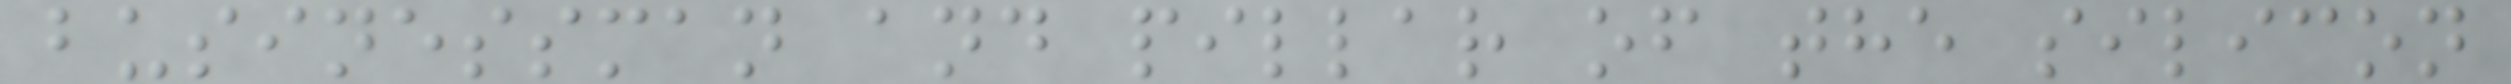businessman and pillar of the silicon
